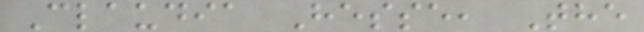Claudia Hesse, The
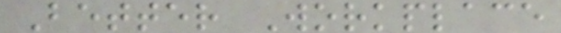Better Workplace
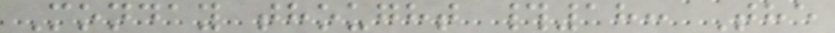Monday thought #18: The
